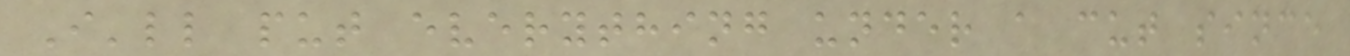I'll put everything under a cut since
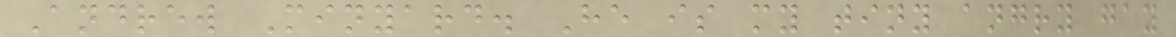Andrew Minyard. He is my tiny angry gay
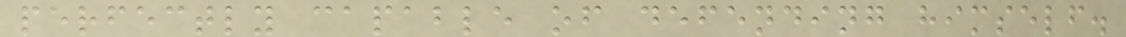perfectly capable of defending himself.
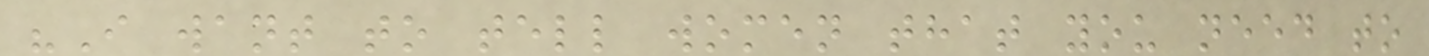"I want to tell women that you need to
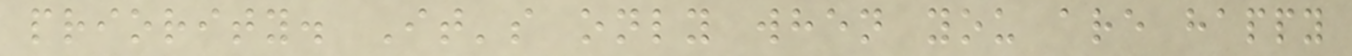priority. It's only when you are happy
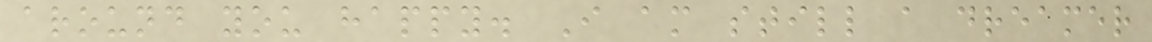around you happy. I am still a dreamer
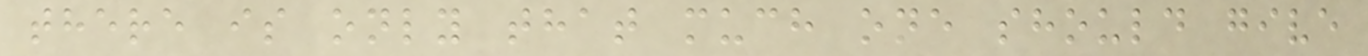there is only that much one should give
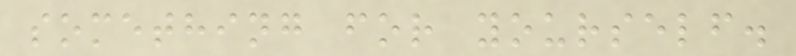something for yourself.
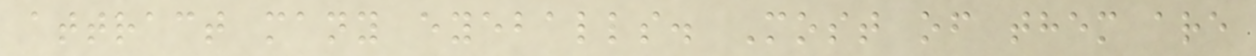attract many eyeballs. Most of them are
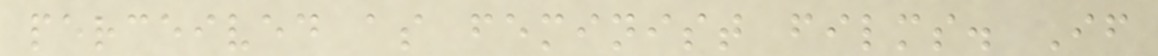perceived as feminist films. If
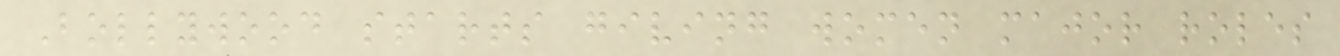Bollywood starts giving women major roles
